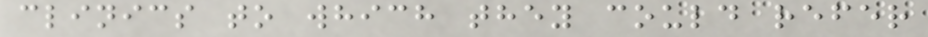clinics to which they could refer
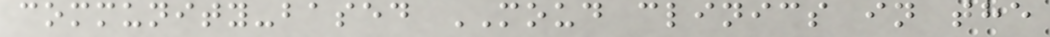community-based MOUD clinics in the
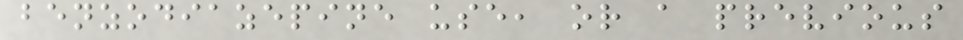benzodiazepine use, or a previous
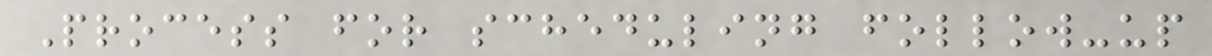Process for scheduling follow-up
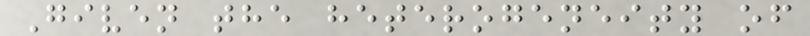Given the heterogeneity of
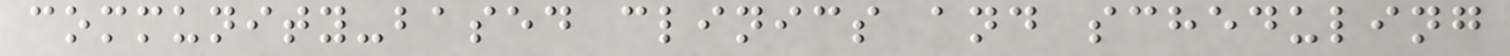community-based clinics and scheduling
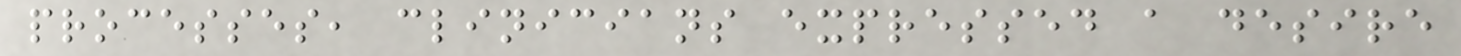processes, clinicians expressed a desire
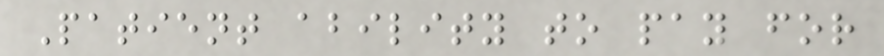Patient ability to pay for
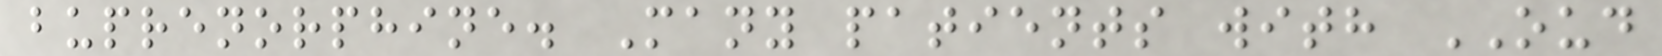buprenorphine. Many patients with OUD
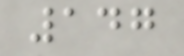147
